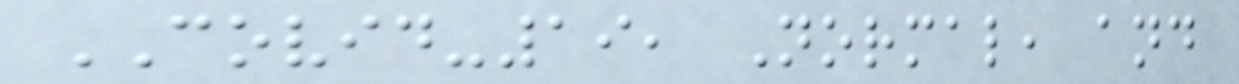COVID-19, Normal, and
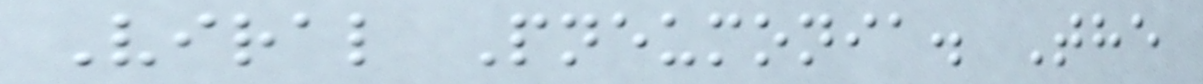Viral Pneumonia. The
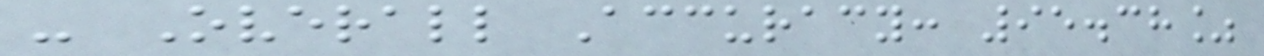- Overall Accuracy: 95.38%
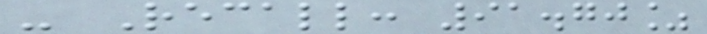- Recall: 91.70%
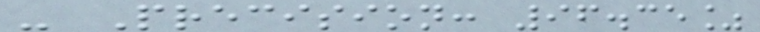- Precision: 96.35%
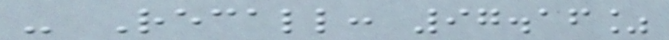- Recall: 97.16%
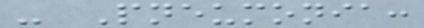- Pneumonia:
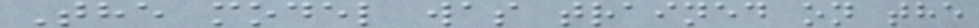The model was trained on the
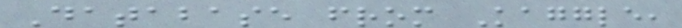Database from Kaggle,
